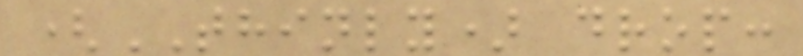(THINLY) drop:
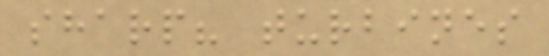sharp? turbines
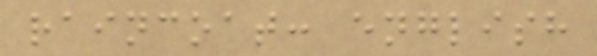raincoat: english
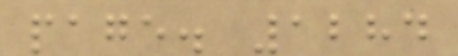page. 1284
